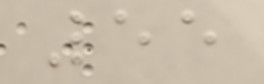55
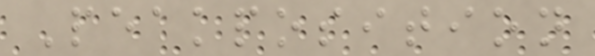Peakposition
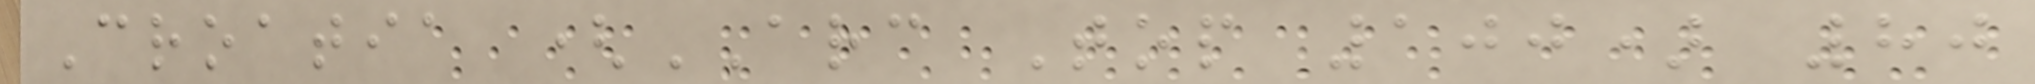Croatia (ARC Top 100) 80
